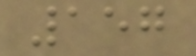157
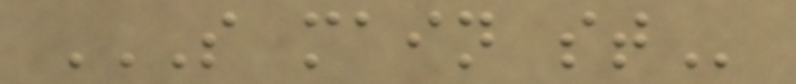S MAIN ST
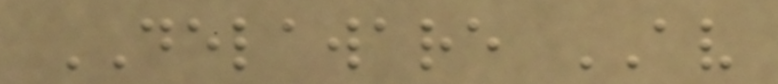DELAWARE AV
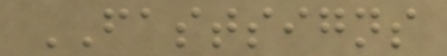FASTSIGNS
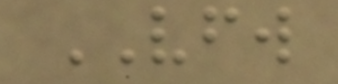VFW
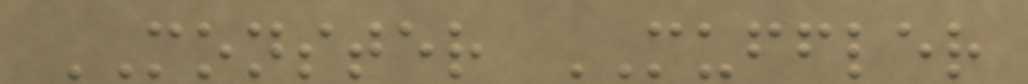MONSTER MUFFLER
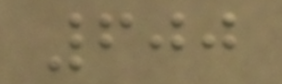600
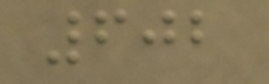602
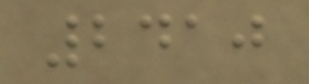2410
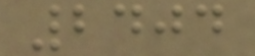2404
